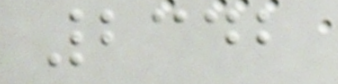2342
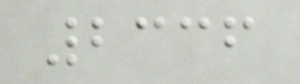2336
